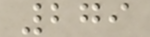279
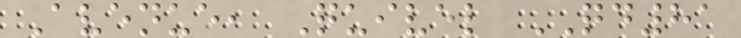Avenue, Quivel QD81
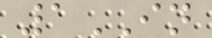1IN
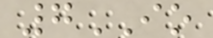7IO
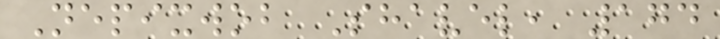Nepixwob Shavel, 174
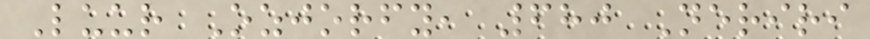Luur Ozjorfy, 680 Neriri
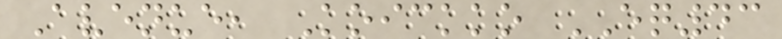Avenue, Koickko EQ43
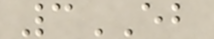3EB
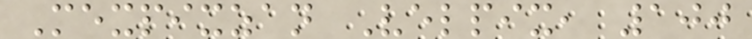Mexpixzan Velpix, 100
